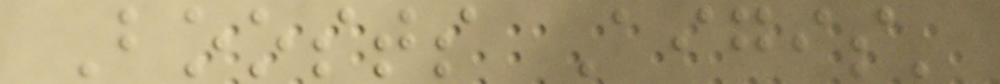Boosts Aigis'
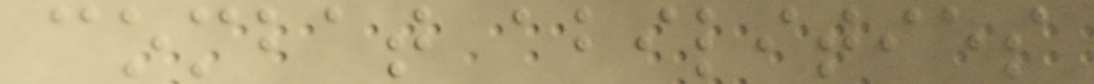combat abilities
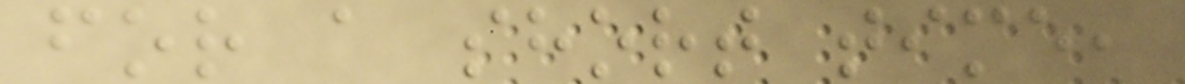for a short time,
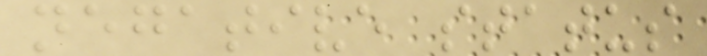negative status
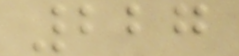227
